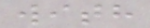with
